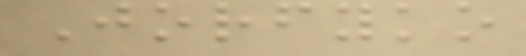Jorfyko
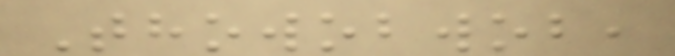Thowobwob,
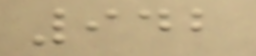942
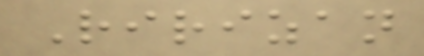Ririzan
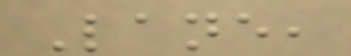Lane,
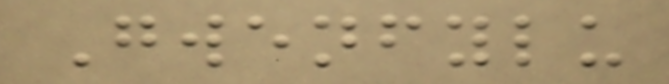Gwenfylu
